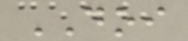DOI
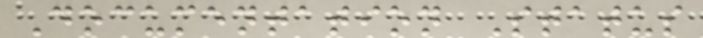Documentation Status
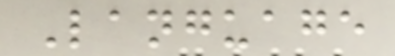Language
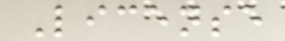License
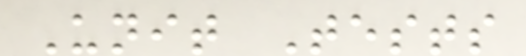Unit Tests
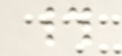#
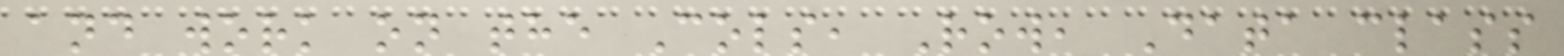and work on the Cols, Row, Data class
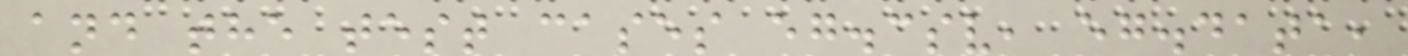and the test cases eg.csv, eg.data,
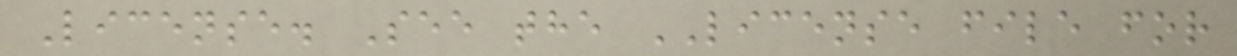License. See the LICENSE file for
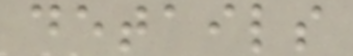details
